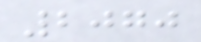2070
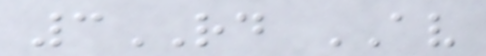3RD AV
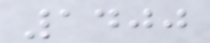1400
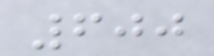600
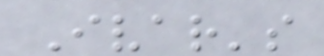Ivar's
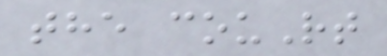the couRt
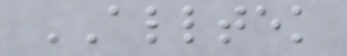ALLTEK
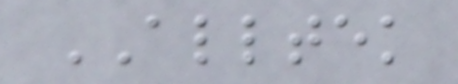ALLTEK
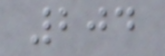204
